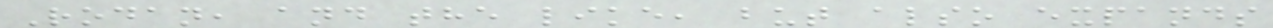Rodan, and the like, but also expands
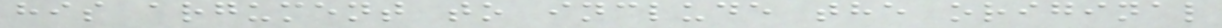his argument to include the original
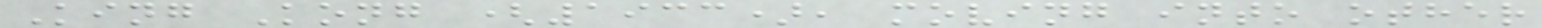King Kong (1933), moving into other
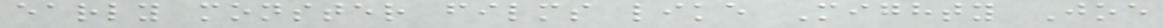early monster films like Mighty Joe
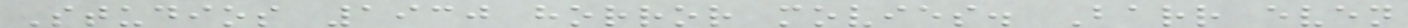Studios 1930 horror movies. Barr even
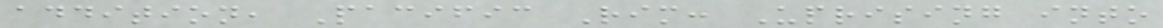addition, Pacific Rim: Uprising into
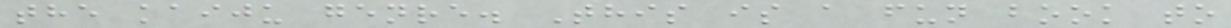the kaiju genre. This is a fun book to
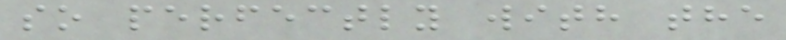so perfectly with the
